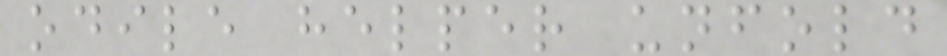odile helper unfold
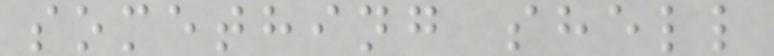something shell
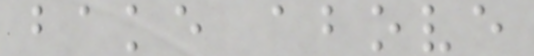bake above
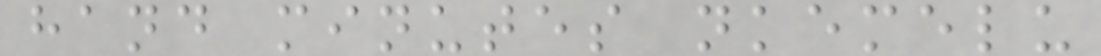hand minutes nkemelu
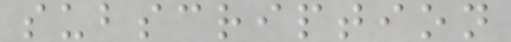subscription
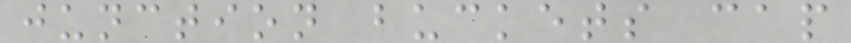junction buckets cap
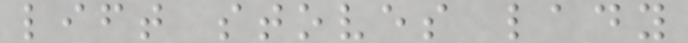lift stoves lady
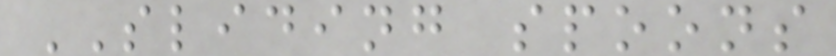SLIDING spoons
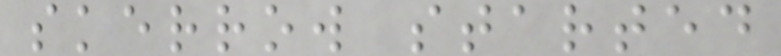skerrow started
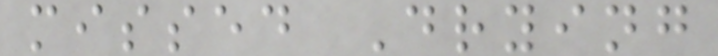missed Drying
